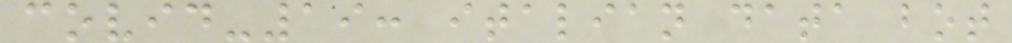covid-19: italian data bot
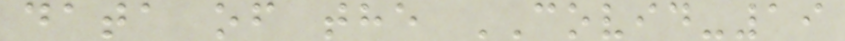data of the COVID-19
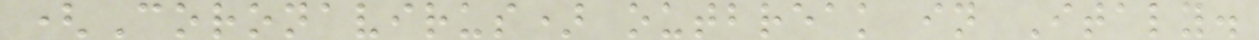(Coronavirus) outbreak in Italy.
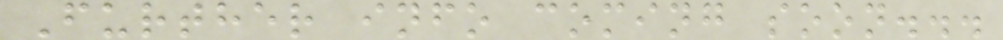Further info coming soon...
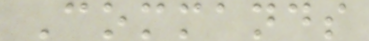Commands
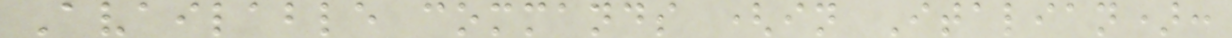Available commands (in Italian):
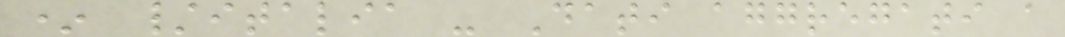* /italia - Dati aggregati a
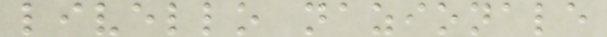livello nazionale
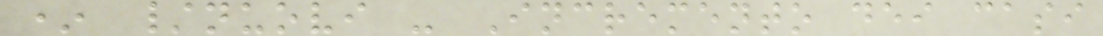* /nuovi - Incremento dei casi
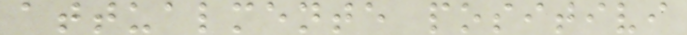attualmente positivi
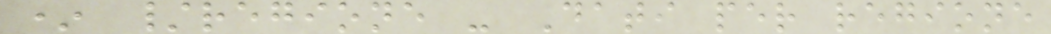* /regione - Dati per regione
